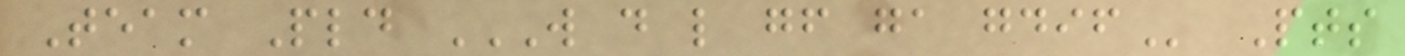Team Pld W D L GF GA GDIF Pts
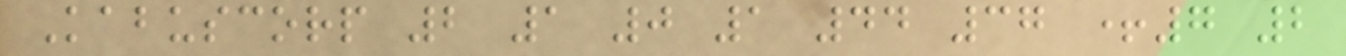Kabuscorp 2 1 0 1 44 37 +7 2
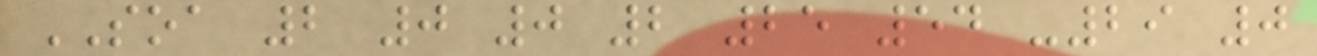SOA 2 0 0 2 25 54 -29 0
